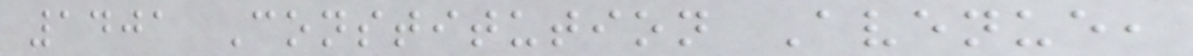1401 Constitution Avenue,
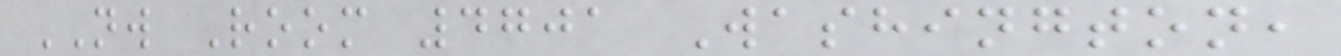NW Room 4701 Washington,
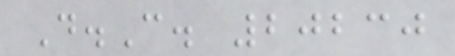D.C. 20230
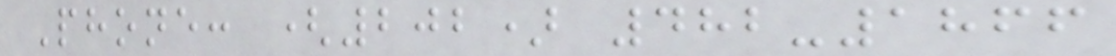Phone: (202) 482-1866
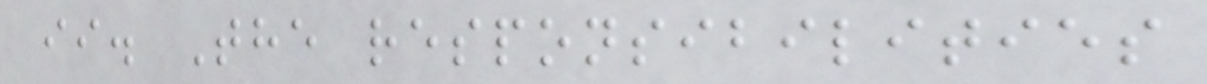ii. The responsibilities
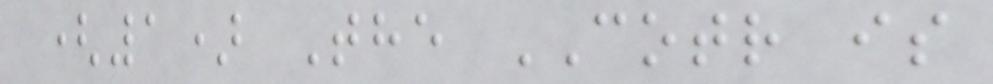(1) The COTR is
